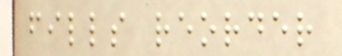fills reorder
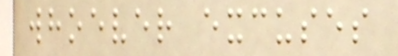whoever excuses
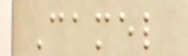Camel
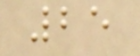25
